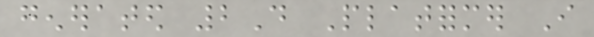generated 2D Platformer I
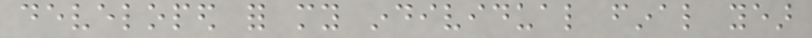developed for my individual final year
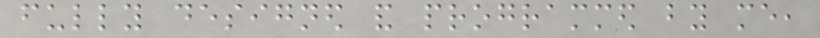fully designed and programmed by me,
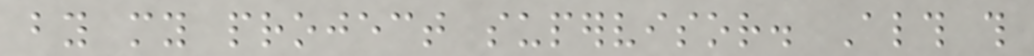by my project supervisor. Although this
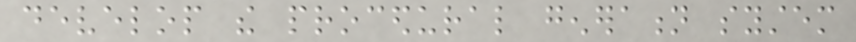develop the procedural generation system
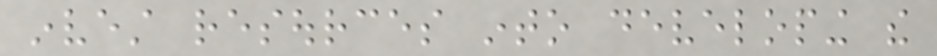invest resources into developing the
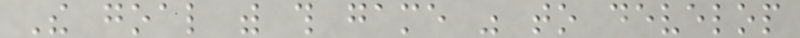The goal with this game was to develop
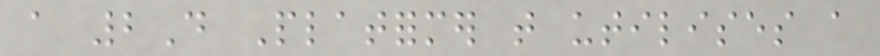a 2D Platformer that utilises a
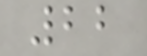22
